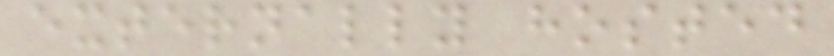externally hosted
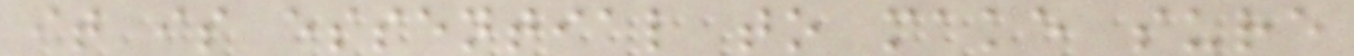it is essential to make sure
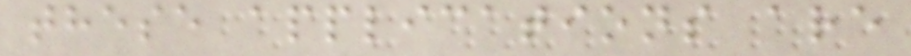these applications are
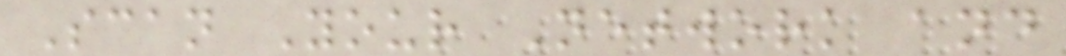Scan Your Network and
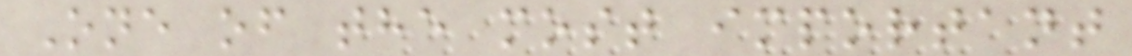One of the most important
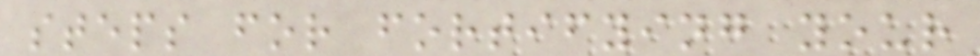steps for fortifying your
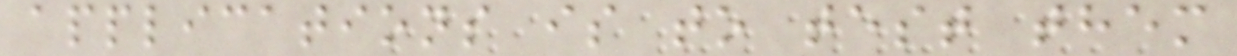applications is to test them
